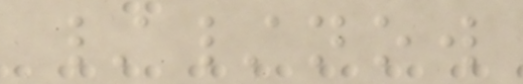//now
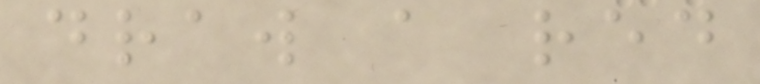draw a red
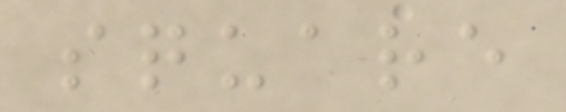square
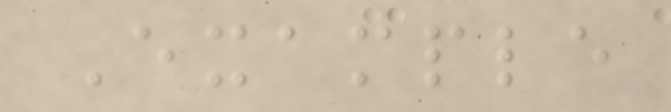Example
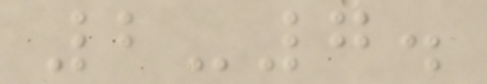2-7.
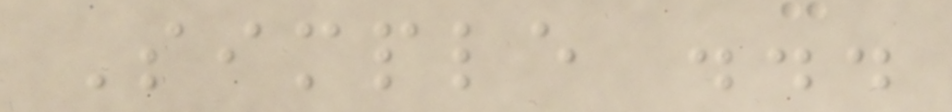Simple ...
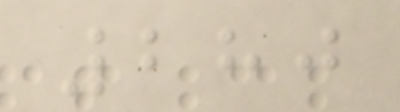280
